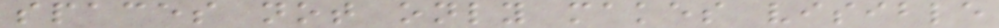spaces not only makes visible
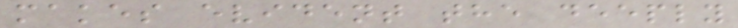makes evident the deeply
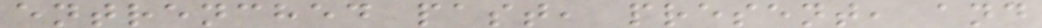entrenched past, present, and
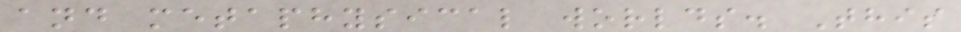and metaphysical worlds. This
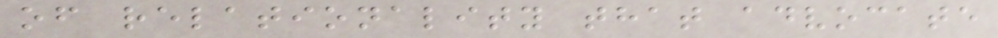of relationality that advocate
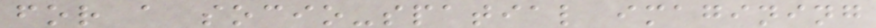for a socio-spatial imagining
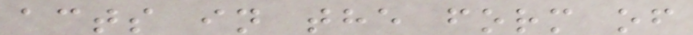acts in the form of
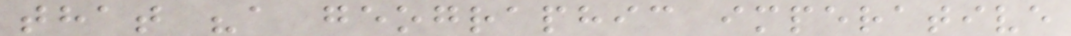that "a geographic imperative
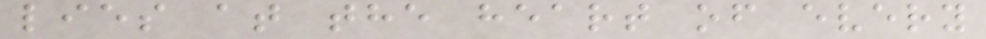lies at the heart of every
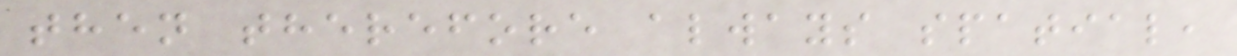then therefore always spatial,
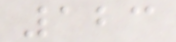123
